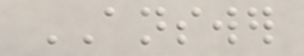ANSWER
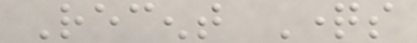Recent Questions
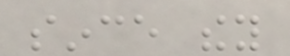since they
